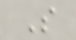S
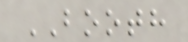BOOTH
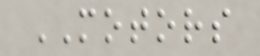MOTORS
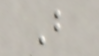B
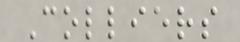Colliers
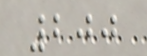200
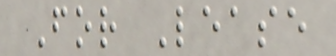For Lease
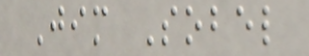Jim Sobel
